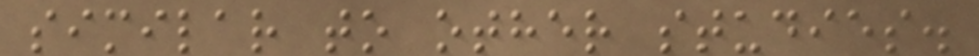similar to other studies.
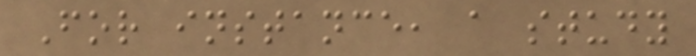For instance, a study
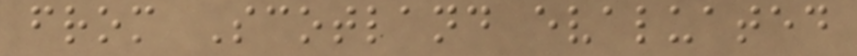from Scotland evaluated
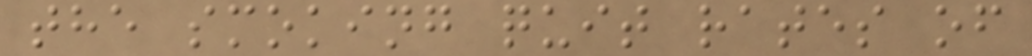the smoking quit rates of
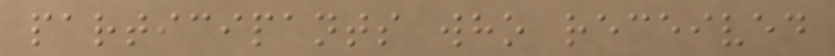participants who received
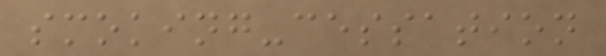smoking-cessation
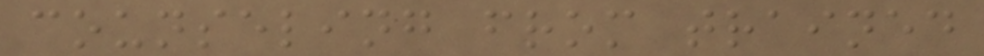counseling from trained
